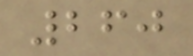260
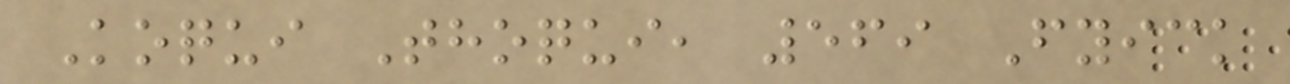Koqui Thoqui, 569 Fyick
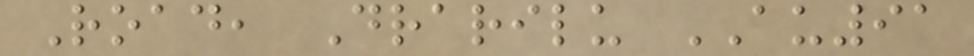Road, Drarilu AU91
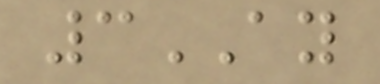3AY
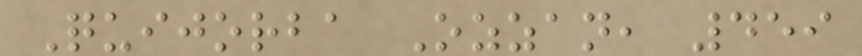Quijorba Ozzan, 459
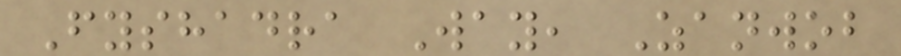Fyshadra Way, Zanwob
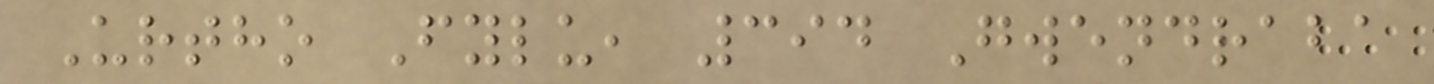Urtho Fylu, 394 Gwendraba
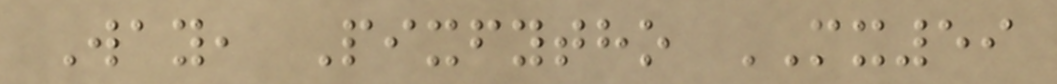Way, Pixfytho MX59
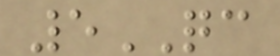5QC
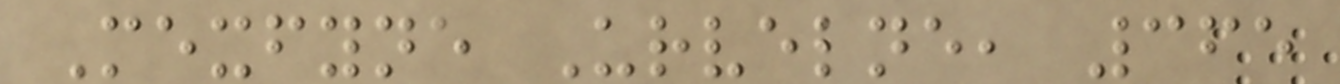Mexfyne Urvelne, 365
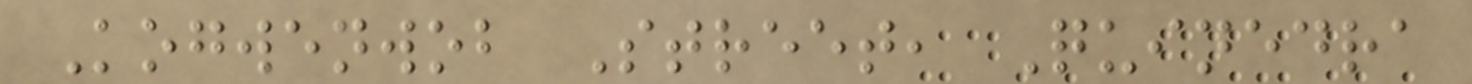Kogwenwob Street, Quinedra
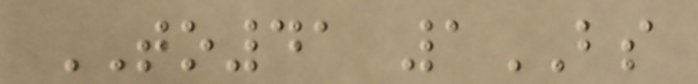TO41 1BS
